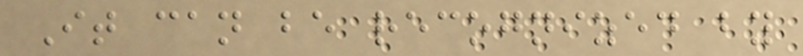It can be recognized by
